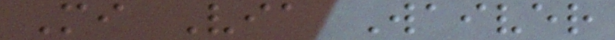Mi Via Waiver
